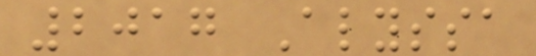2017 Alyssa
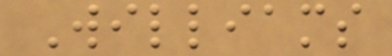Williams
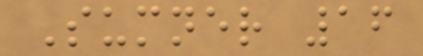Sumner 16
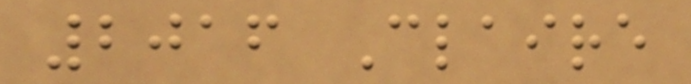2016 Claire
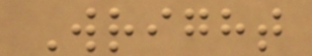Wright
